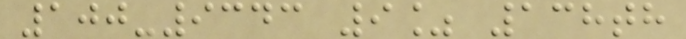100-9343 9% 138th
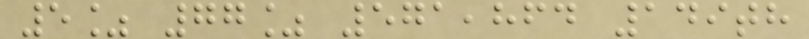5% 77% 571,864 149th
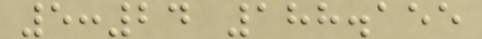5:24 188.155
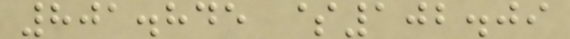801.845 $102.09
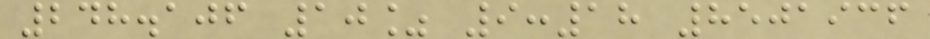248.106 10% 9:18 8501936
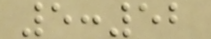5:52
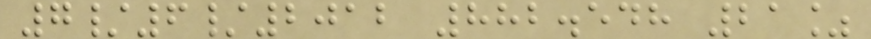7/6/2012 882.548 21%
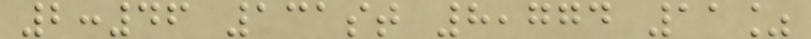2:46 131st 8,774 11%
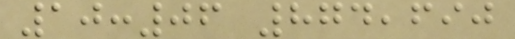10:06 874,690
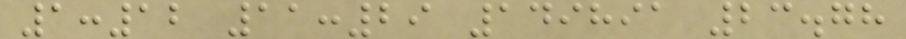1:12 11:29 149891 23.78
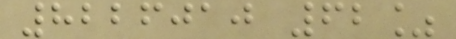8226010 62%
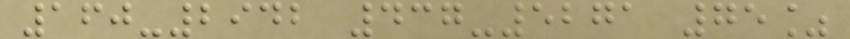160-2942 437-5271 75%
